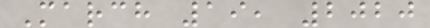March 19, 2020
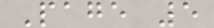Page 5
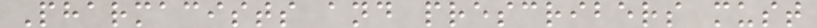Pharmacists and prescribers must
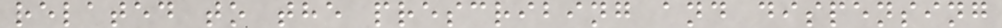related to the prescribing and dispensing
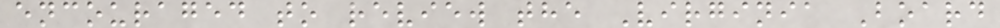encouraged to review the Virginia Board
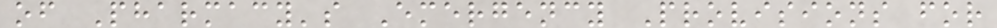of Pharmacy's Emergency Provisions for
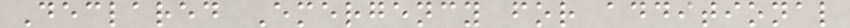Declared Emergency for additional
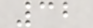32
